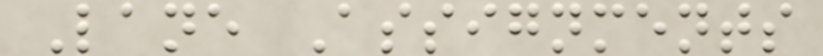Lane Assignments
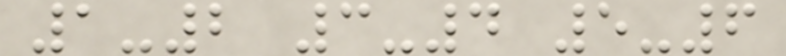1-2 3-4 5-6
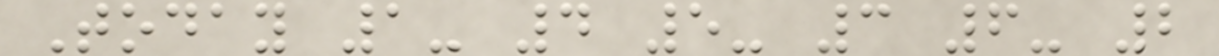Today 1- 4 5- 3 6- 2
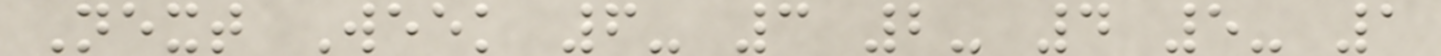Next Week 6- 3 2- 4 5- 1
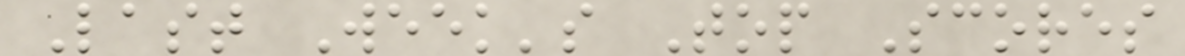Last Week's Top Scores
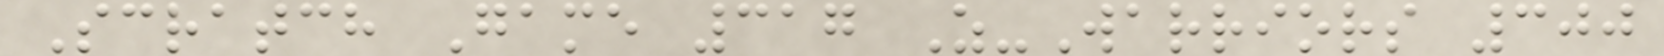Scratch Game 317 Z-Warriors 300
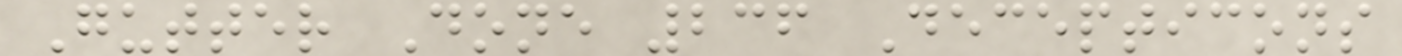Gutter Done 236 Decepticons
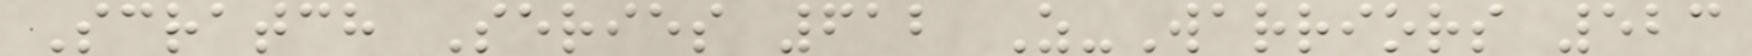Scratch Series 612 Z-Warriors 523
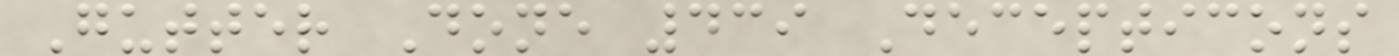Gutter Done 439 Decepticons
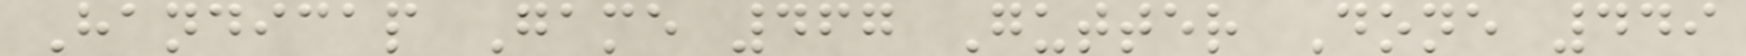Handicap Game 467 Gutter Done 449
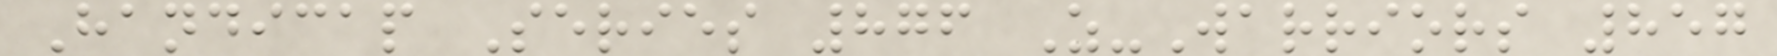Handicap Series 876 Z-Warriors 857
